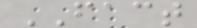FACT
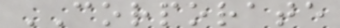CORPORATE
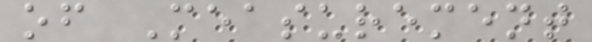of Measurement
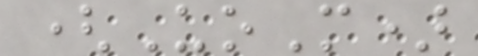(UoM)
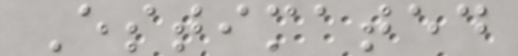Estimated
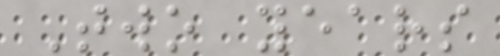Two years
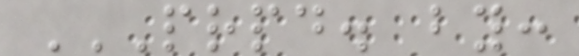PRPD. BY:
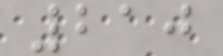210
